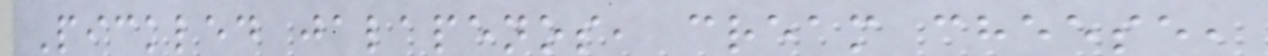Pickled jalapenos, cream cheese,
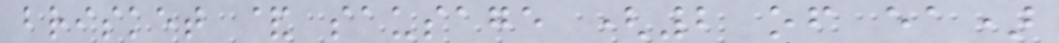brisket & sausage (2 of ea)
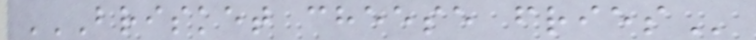BRISKET CHEESE FRIES
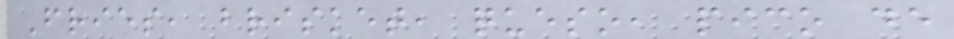Fries, brisket, queso, pico de
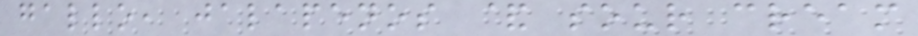gallo, jalapenos & sour cream
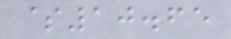$10.65
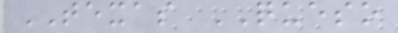TEXAS QUESO
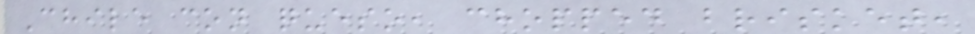Chile con queso, chopped brisket,
